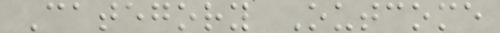Category Outcome
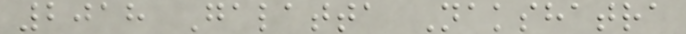2018 Galatta Nakshatra
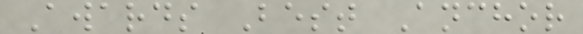Awards Best Anchor
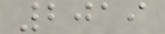2019
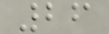26
